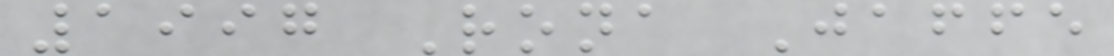1997 Rona Jaffe
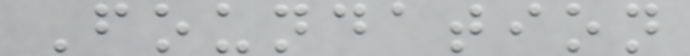Foundation
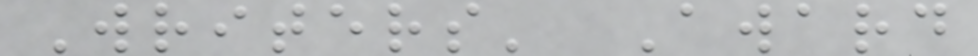Writers' Award
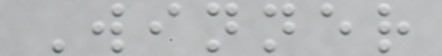Winner
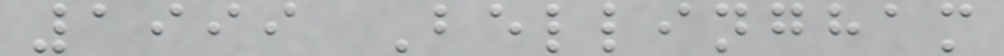1999 Bellingham
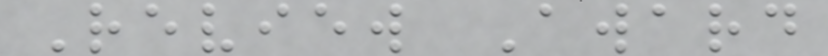Review Award
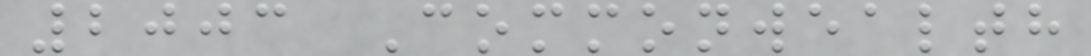2003 Commonwealth
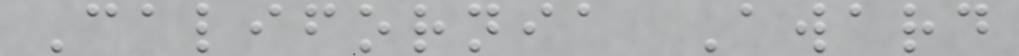California Award
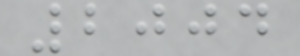2004
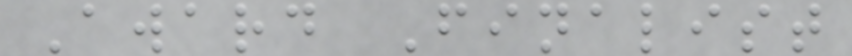Award Finalist
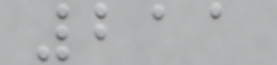211
